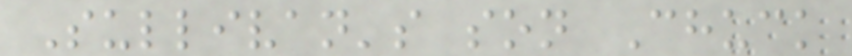Sullivan's son Chuck
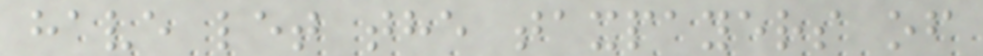have let the taxpayers of
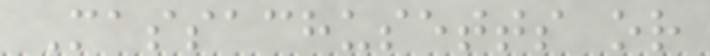Massachusetts or
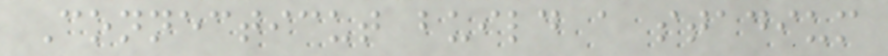Connecticut build a stadium
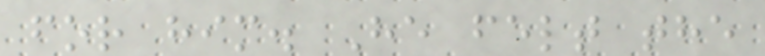for him. He felt the
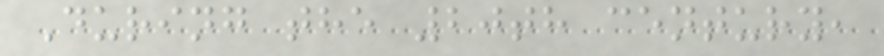During the 20th century,
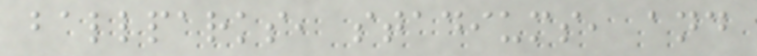ballparks, stadiums, and
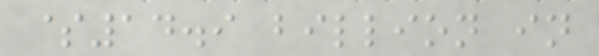$14.9 billion in
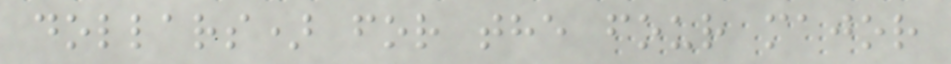dollars) for the four major
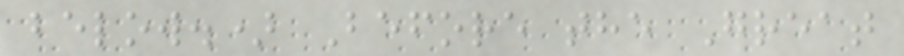below.) Before the Great
